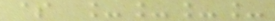$ ____
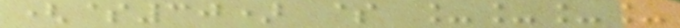($30) $ ____
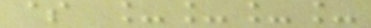$ ____
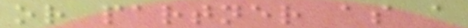or partner as a
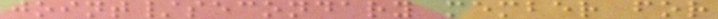joint/secondary member for
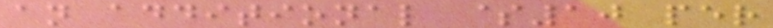an additional $10 per
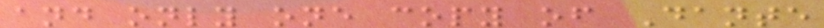and only one copy of Dante
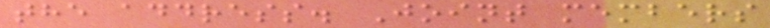the address. Joint members
